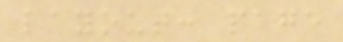layout: page
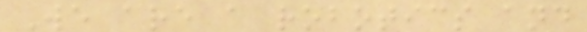We are a robotics and
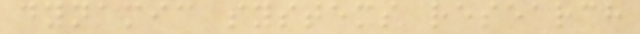dynamic systems research
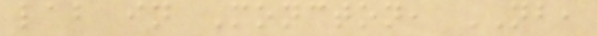lab in Moncton, NB,
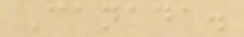Canada.
